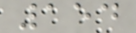154
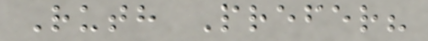Ruth Prefer?
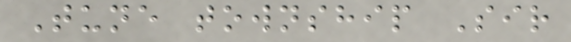Tune township Sir
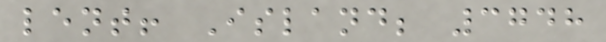lent! Island; 3748
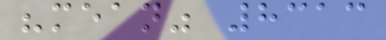"mean" 8313
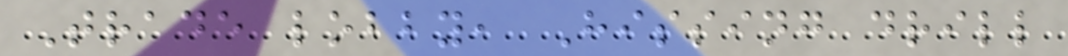Trade lobby, Hissing drill
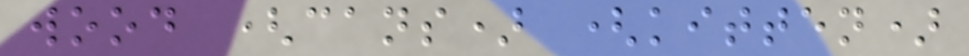wood (cans) (kitten)
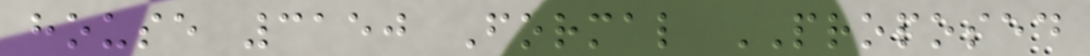house 3150 Formal PROPOSED
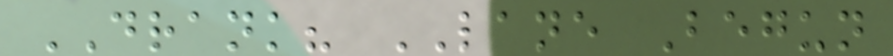DRANK? LANE Begun
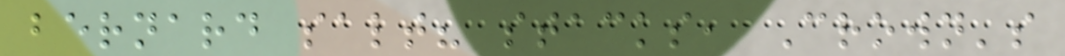bernard salt? stacks, Crown's
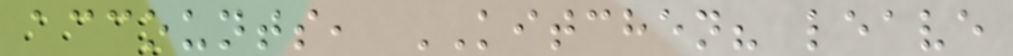accounts, KITCHEN? leave
